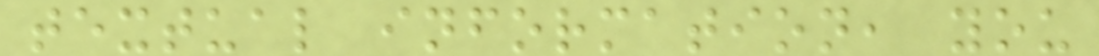textual information, you
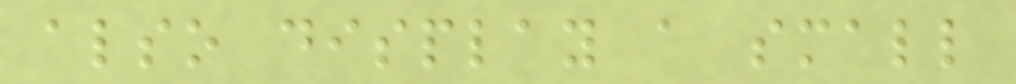also display a small
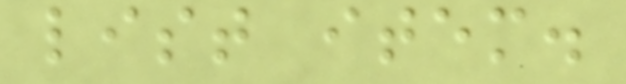list item.
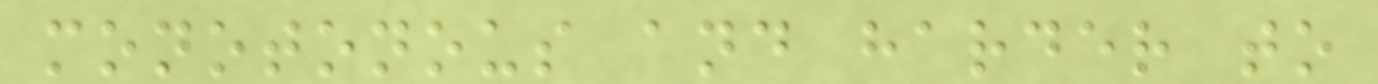monotonous and harder to
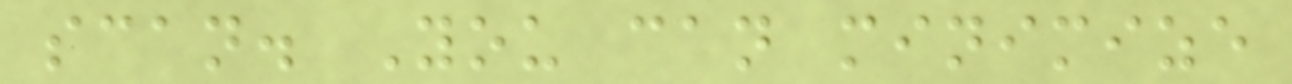scan. You can minimize
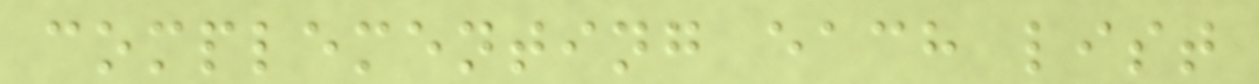complementing each list
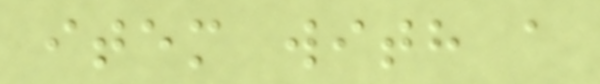item with a
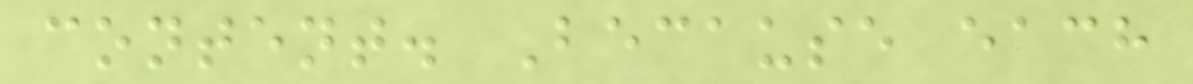content. Because each
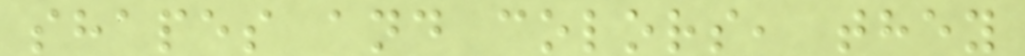shapes and colors, they
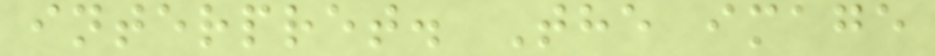interpret. The image
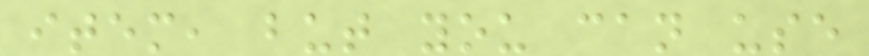item, but you can use
